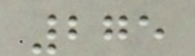275
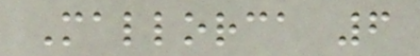Mallorca 6
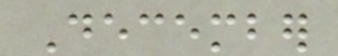December
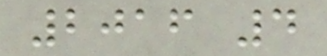2016 4
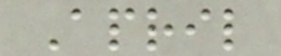April
